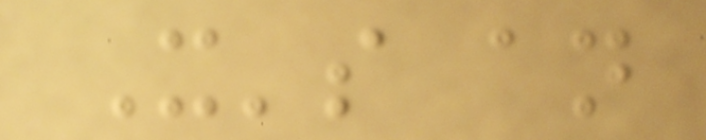It's an
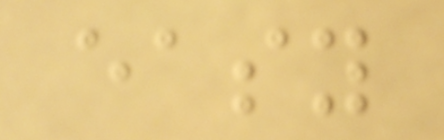easy
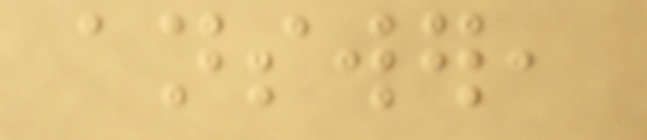answer,
